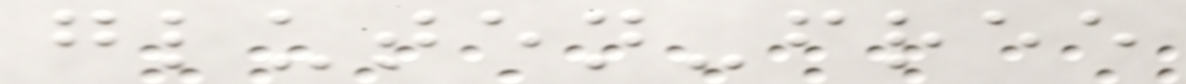gluten-free
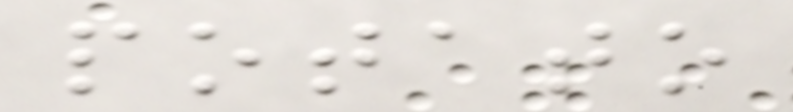potato
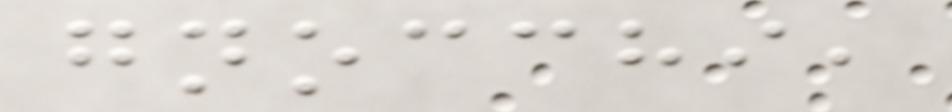gnocchi,
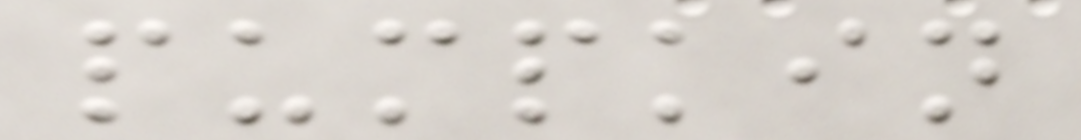pumpkin
